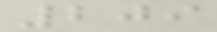209
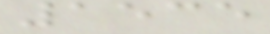1535
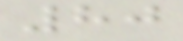80
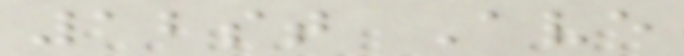12st Ave
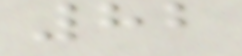82
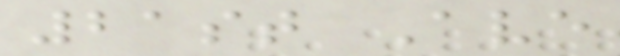21st Ave
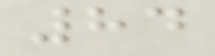84
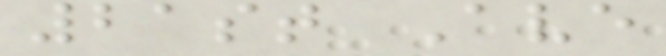21st Ave
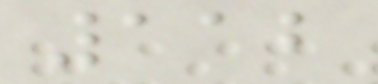112
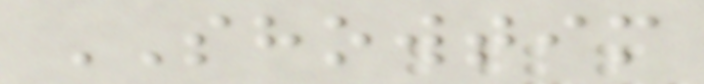SHOWTIM
